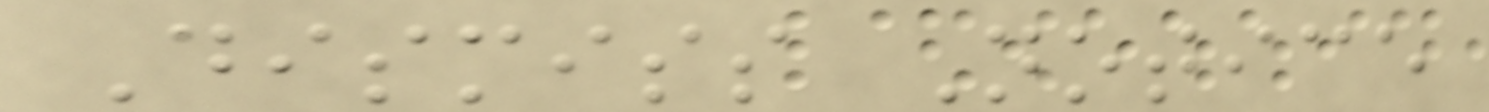Dismiss Notice
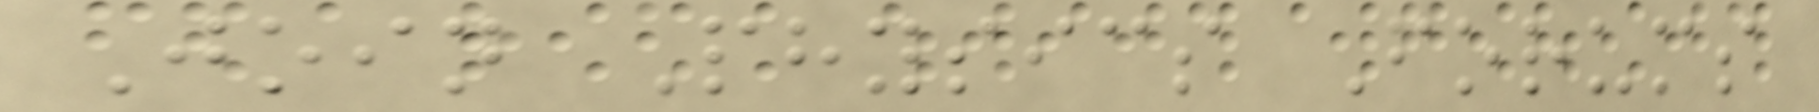Join Physics Forums
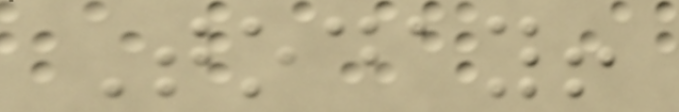Today!
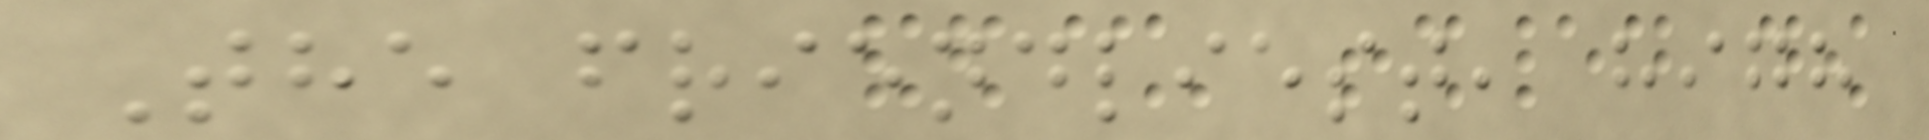The friendliest, high
